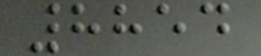8854
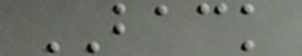BACK
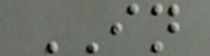IN
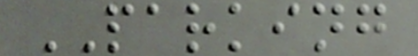PARKING
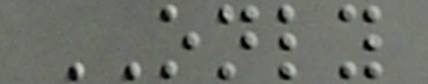ONLY
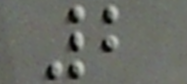2
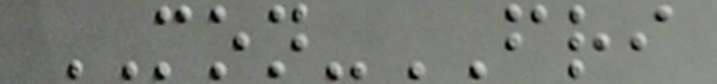MON-FRI
